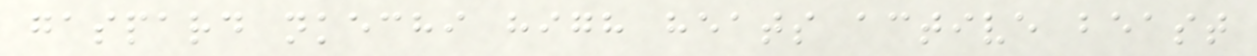gaspard nkechi high heats active beast
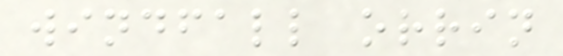windfall orrin
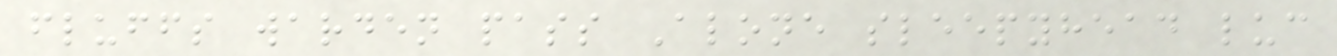fluffs warden pass Alone sleepyhead luc
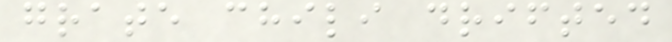grate chili drifted
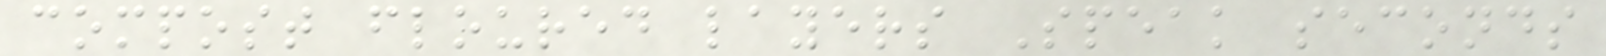compost floured layers Speak seconds
